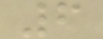6
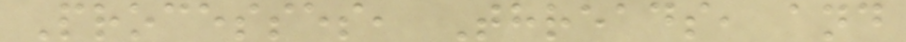Processes, Threads, and
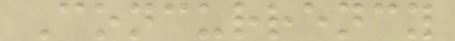Concurrency
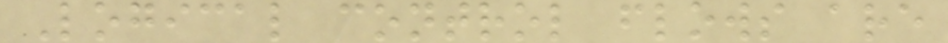Logical control flows are
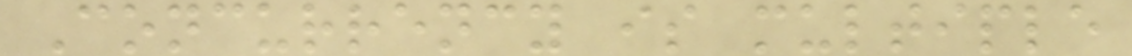Concurrency is multiple
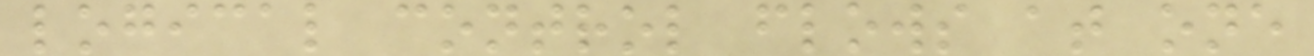logical control flows at one
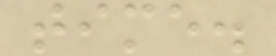time.
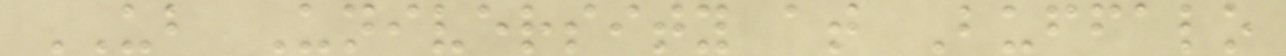UB University at Buffalo
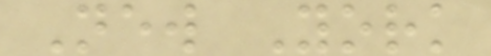New York
